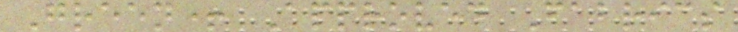Green+ Approved Fabrics
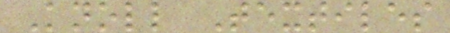Knoll Textiles
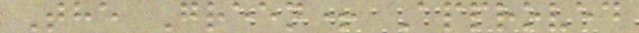The Green+ Approved
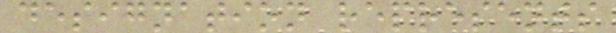designation represents
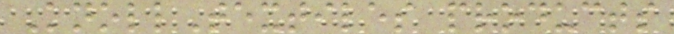KnollTextiles products
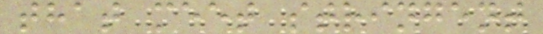that meet stringent
